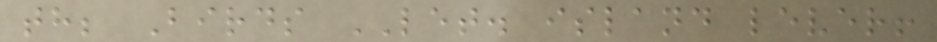th; Birds LET. island lever!
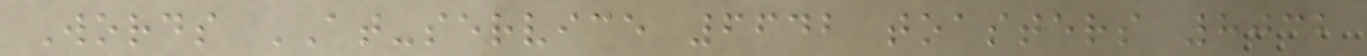Words AT-service 6642 toasters 8032
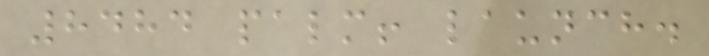8484 palm! launch.
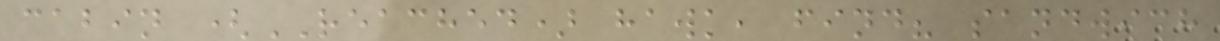cabin (REACHED) hawk, find? sandwich
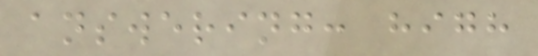answering: high
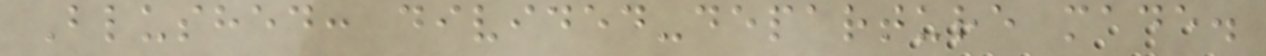Blushed: divided-departure made.
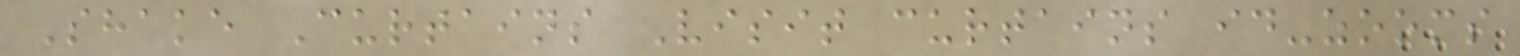Shake Curtains Visit curtains id-zooms
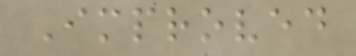Improved
